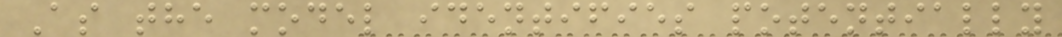As the model identifies potentially
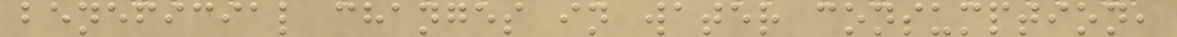beneficial changes in water consumption,
